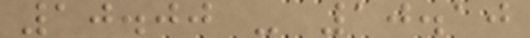10.00 - 10.10
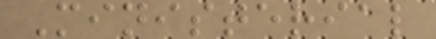Ministerial
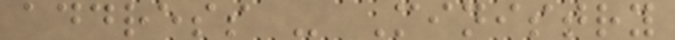address - Ministry
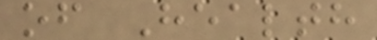of Health
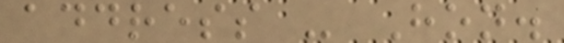address - Hon.
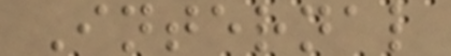Internal
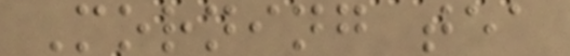Morning tea
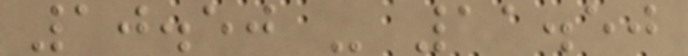10.50 - 11.50
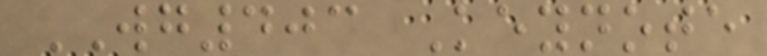WG403 Keynote
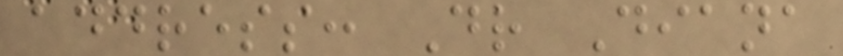address: Dr Diana
